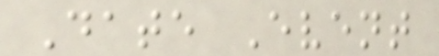Date Event
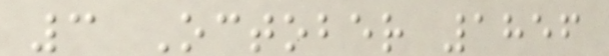3 October 1856
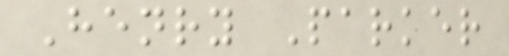Henry Parker
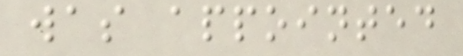was appointed
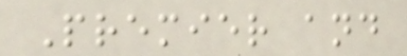Premier and
